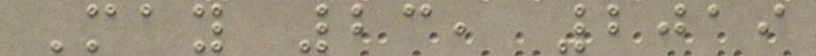May 23, 2019
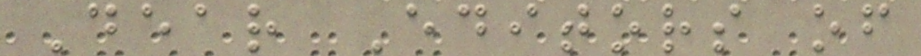Dear Editors of
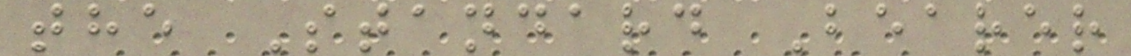the Standard Bearer
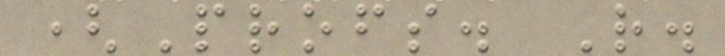(Profs. R.
